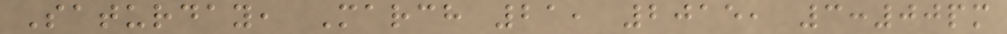Saturday, March 21, 2015, 3:00pm
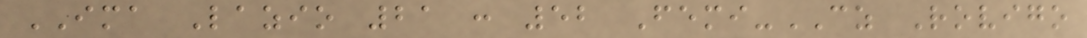IMA Lazio 21 : 52 Femi-CZ Rovigo
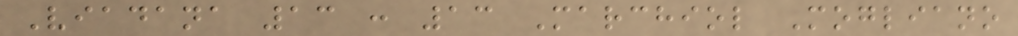Viadana 13 : 13 Marchiol Mogliano
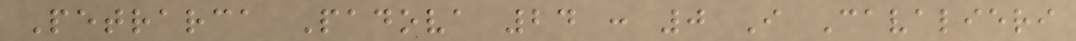Petrarca Padova 24 : 0 I Cavalieri
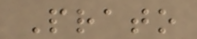Prato
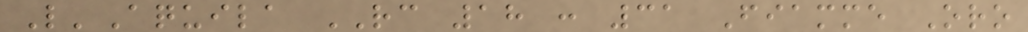L'Aquila RC 18 : 31 Fiamme Oro
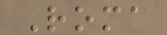Roma
